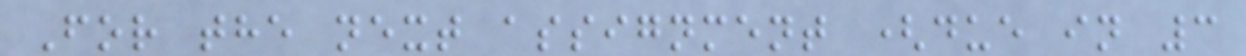For the next assignment (due in 3
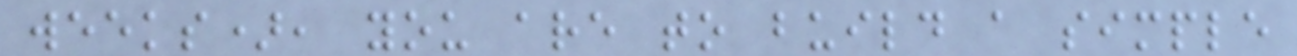weeks), you are to build a simple
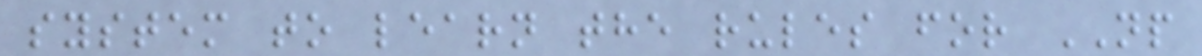system to learn the rules for NP
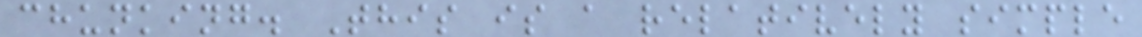chunking. This is a relatively simple
